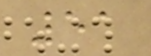51
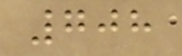708
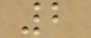2
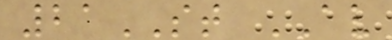21ST AV
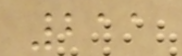211
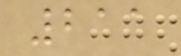211
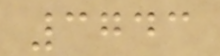3743
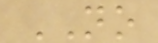NO
